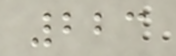223
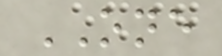ONE
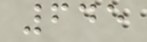645
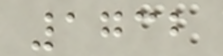1732
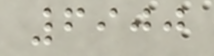6900
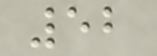52
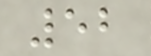52
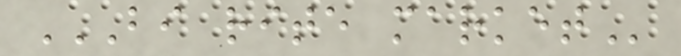BI RITE MARKET
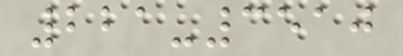221-3510
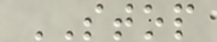STOP
